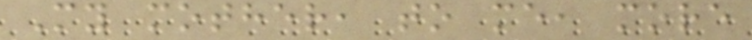My mother, to me, more
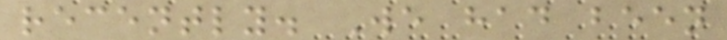recently. We had been
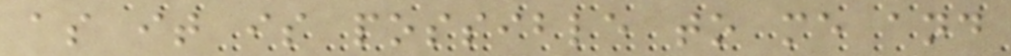as it is possible to me and
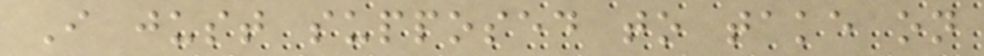I just supposed to take on
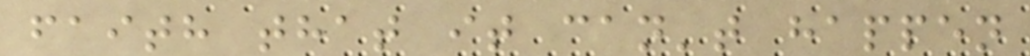faith that it can't happen
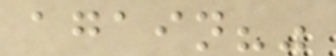again?"
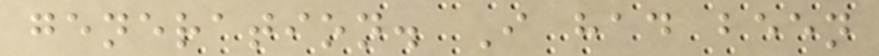generation. I had been
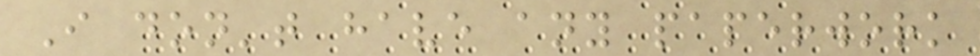I don't have any paperwork
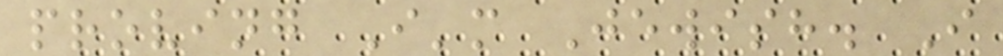proving I'm Jewish. I
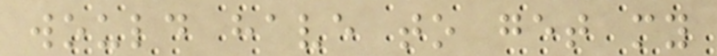would have to get my
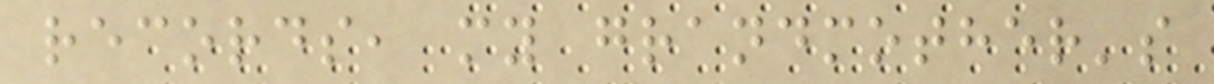records, my grandmother's
